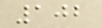102
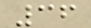36
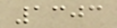1303
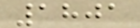1801
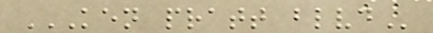KEN PRATT BLVD
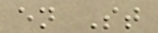en St
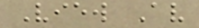View Av
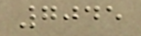7045
